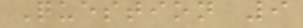Question 9
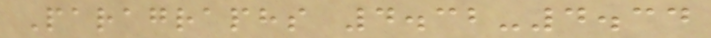Paragraphs 4.32-4.34
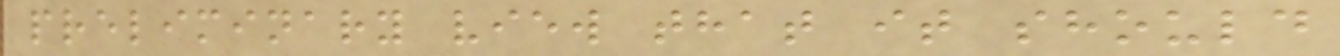preliminary view that it should
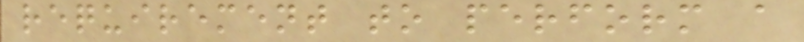requirement to perform a
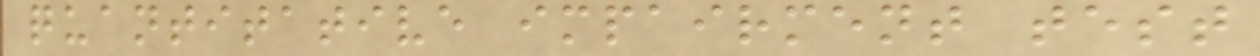quantitative impairment test
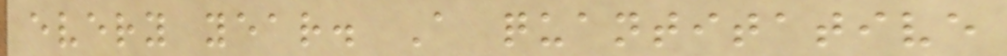every year. A quantitative
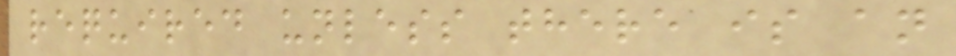required unless there is an
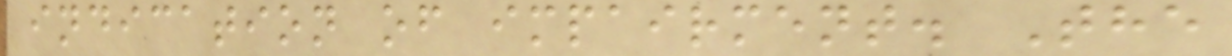indication of impairment. The
